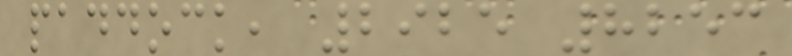paddock, 2925 8253
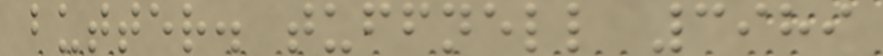butter. tuffnell 3989
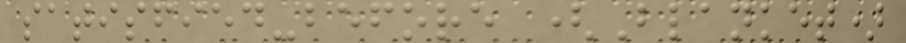satisfied-before (Blanket)
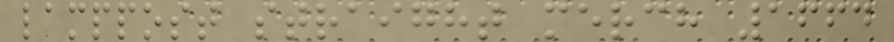lamppost straight merch 1664
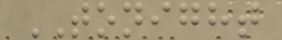TONIGHT
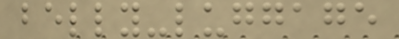belly-luggage
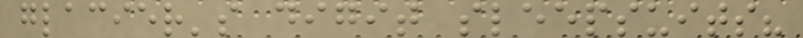glacier's digit sleepsuits?
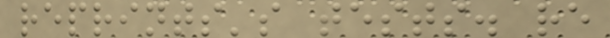reprints's tests. re
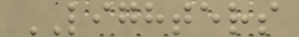LIGHTERS
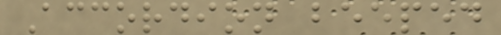Accordion beeped
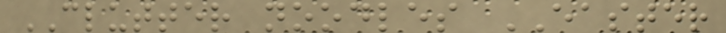CLUTTER noodles EASTER
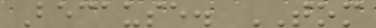Because. TOM
